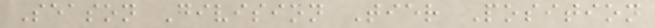Season Division Tier Position
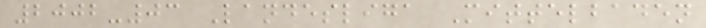2002-03 Landesliga Mittelbaden
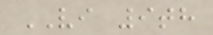VI 9th
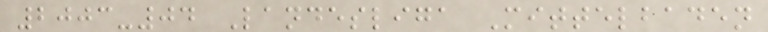2003-04 Landesliga Mittelbaden
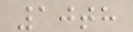10th
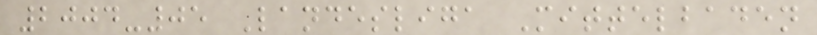2004-05 Landesliga Mittelbaden
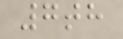7th
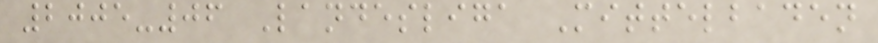2005-06 Landesliga Mittelbaden
